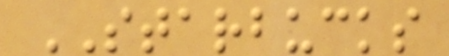STARBUCKS
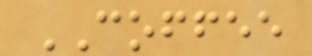COFFEE
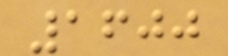1600
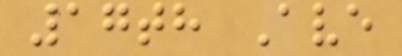17th Ave
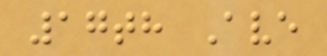17th Ave
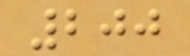200
